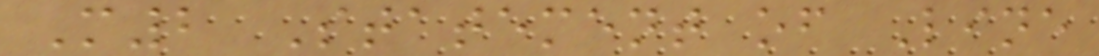M2 Statement of Line
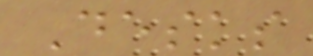Desks
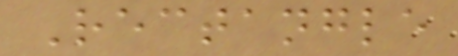Rectangle
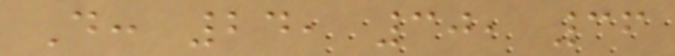D: 24, 30, 36
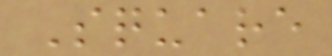Square
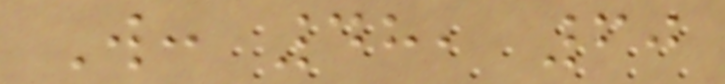W: 48, 60
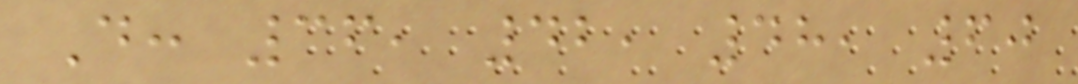D: 36, 42, 48, 60
